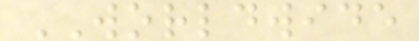WORLDWIDE
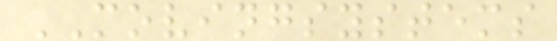MOVINGSYSTEMS
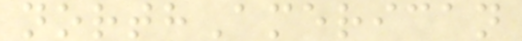northAmerican
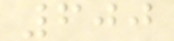600
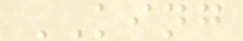KING
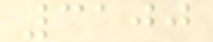3100
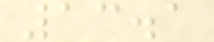13.1
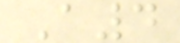A4
